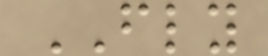FLY
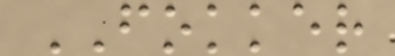FOKKER
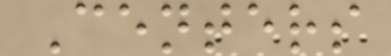Centers
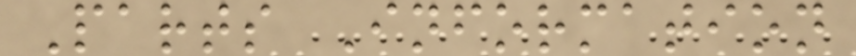Parts Information
